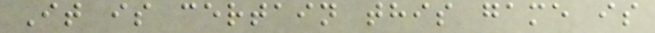It is certain this game is
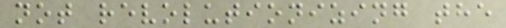not revolutionizing the
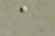a
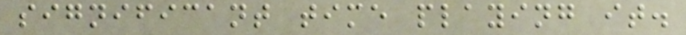significant time playing it.
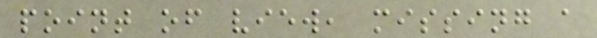point of view, missing a
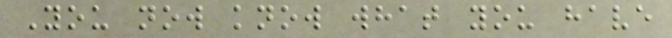You now know what you have
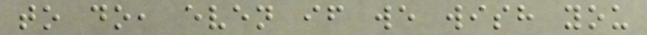to do, even if we wish you
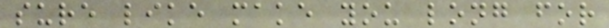sure like make you long for
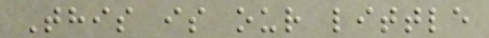This is our little
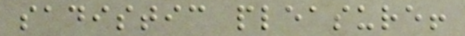sadistic pleasure!
